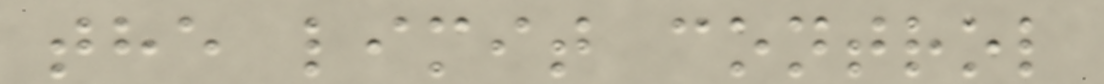the limit control
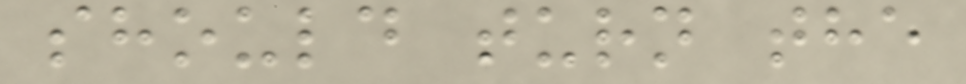should turn the
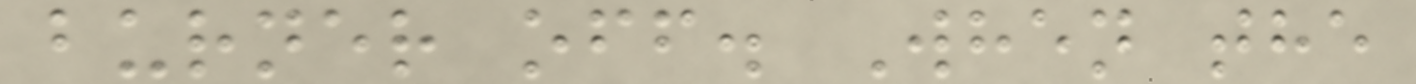burner off. When the
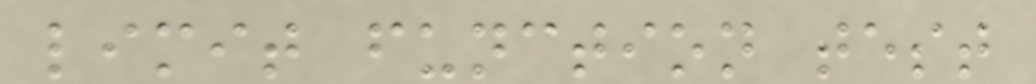limit function test
